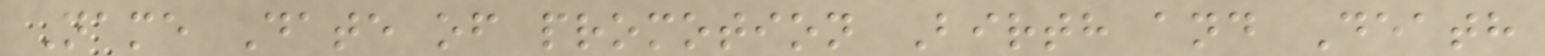Name Date of promotion Birth and Death
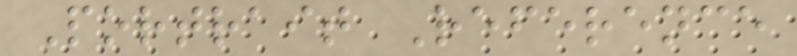Portrait Reference
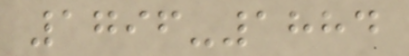1796-1884
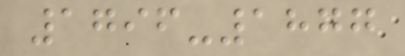1796-1877
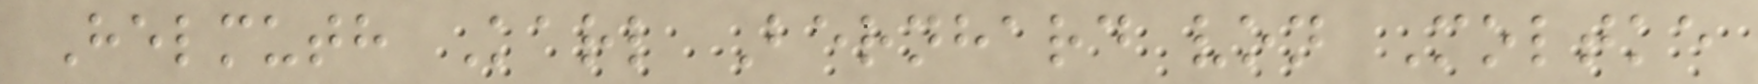Helmuth Karl Bernhard von Moltke
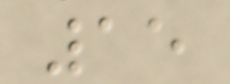15
